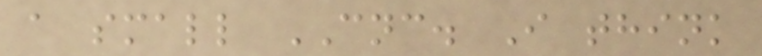a small CNC. I think
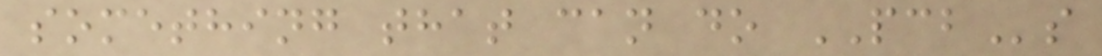something that can do PCBs
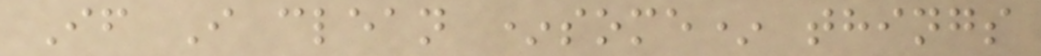If I clean *some* things
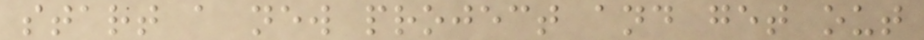start a new project and get out
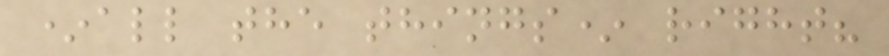*all the things* right?
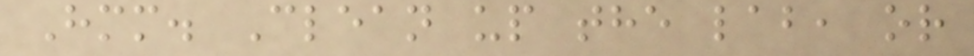Hmm. Clean up the lab, or
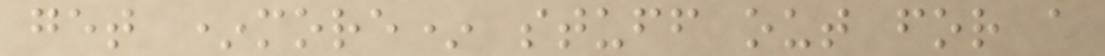get *more* stuff out for a
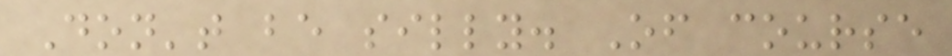Don't be silly. Of course
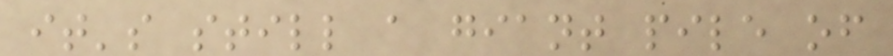it's still a giant pile of
